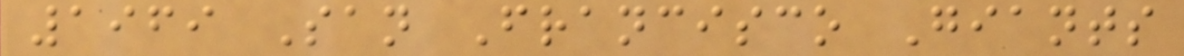1969 San Francisco Giants
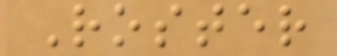Roster
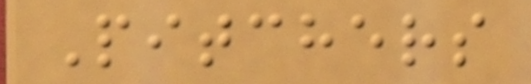Pitchers
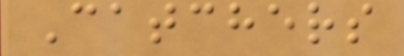Catchers
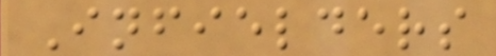Infielders
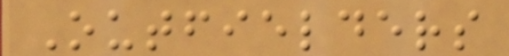Outfielders
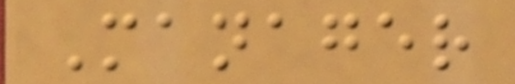Manager
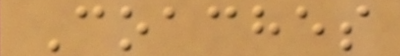Coaches
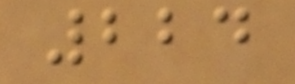224
